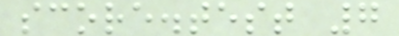score.test 7
